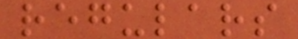regulars
